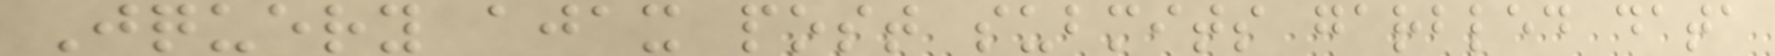Jquery ajax post submits garbled data
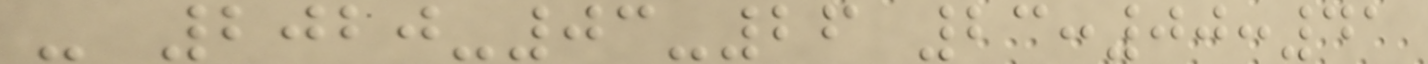- 2020-03-26 23:00:41
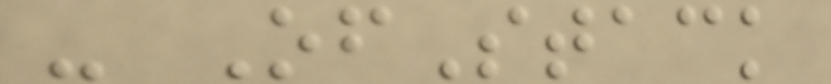- OfStack
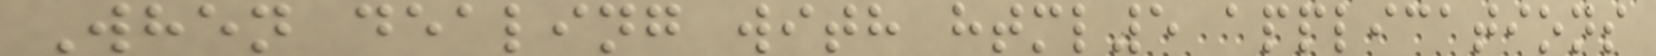When dealing with html5 applications
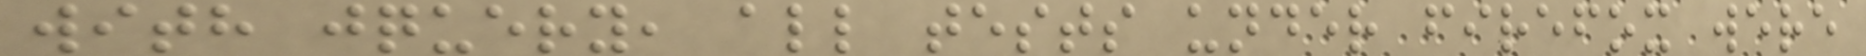with jquery, all tests under firefox were
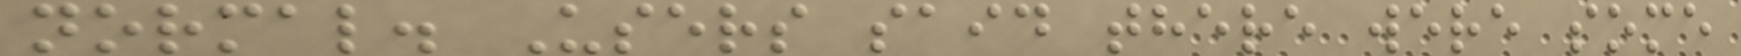normal. Users said there were some
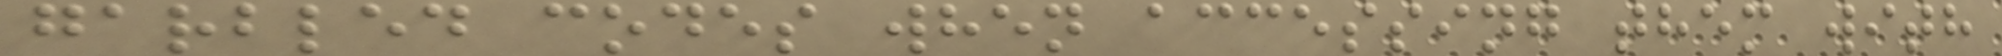garbled codes when accessing them with
